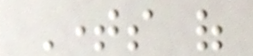Times of
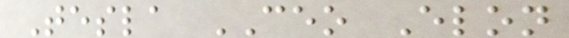Tesla CEO Elon
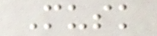Musk
